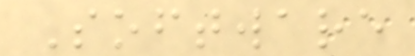Software
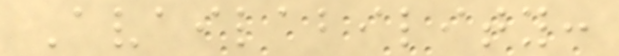Availability:
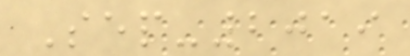Sep-2019
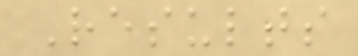Results
